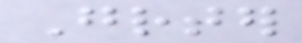Greater
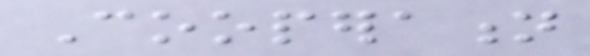Cooperation
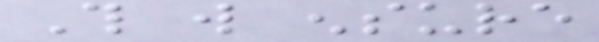This will ensure
